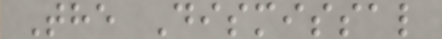The Dismissal
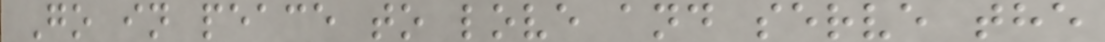Go in peace to love and serve the
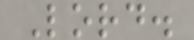Lord.
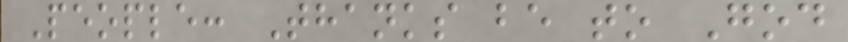People: Thanks be to God
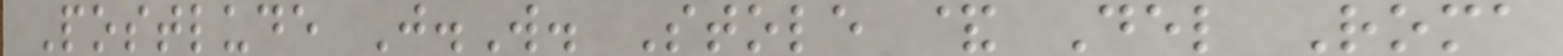Postlude J.W. Stole & Del Roma
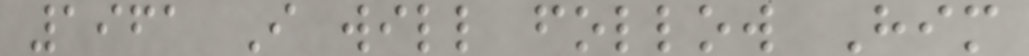1961 I will follow Him
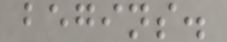begins.
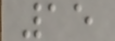15
